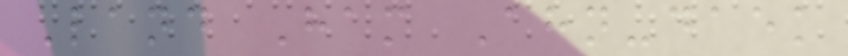Land Ham Ahn-daek
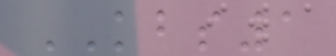KBS1
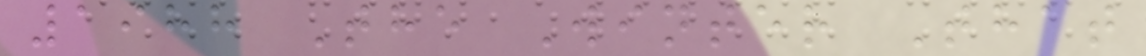1988 The Winter That
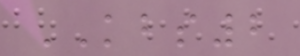KBS2
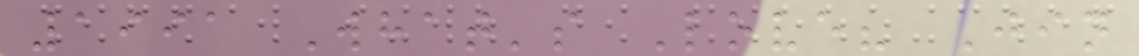1991 What's Love? Jin
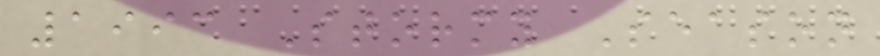1993 Stormy Season
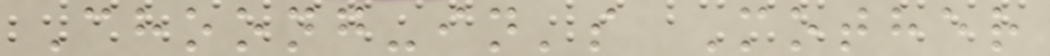Choong-in's Mother
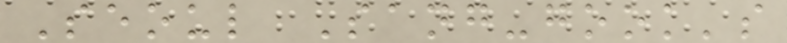Seoul Sang-gook's
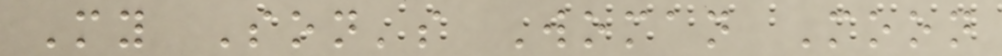My Son's Woman Moon
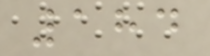184
